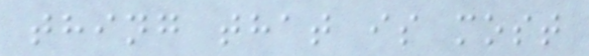thing that is most
